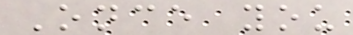Once you
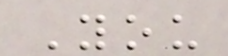You
